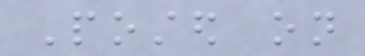Posted on
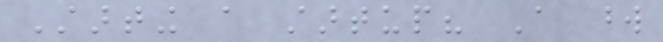Starting a startup? A word
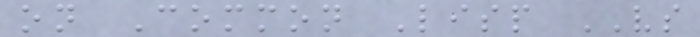on Common Lisp VS
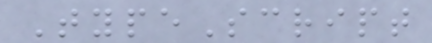TypeScript
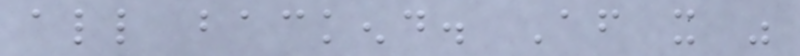all backend. After it was
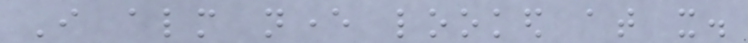I almost never looked at it.
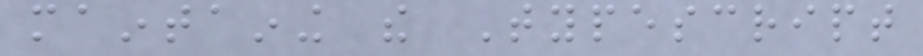maintaining the Typescript
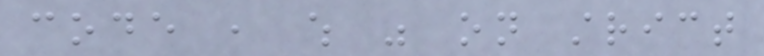code , which was on strict
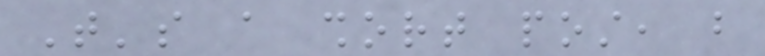That's a short post, but
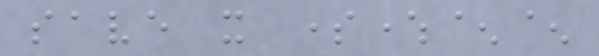save it somewhere^^
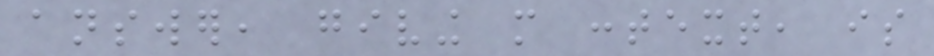answer, giving more context, is
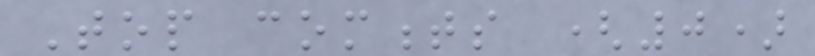Top comments (0)
